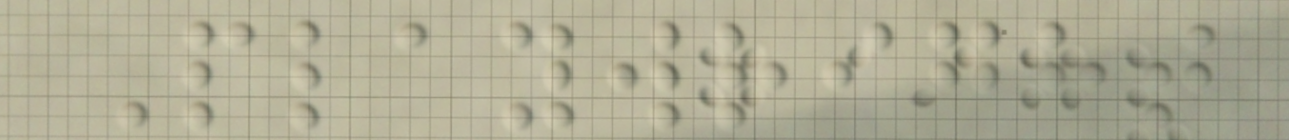Playwright
